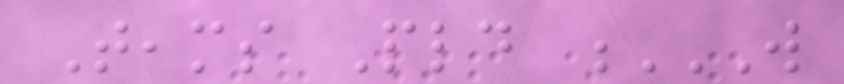Teams Pld W
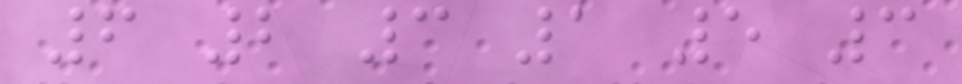6 2 3 1 5 3
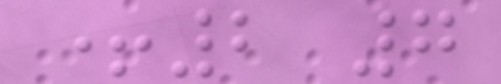+2 7
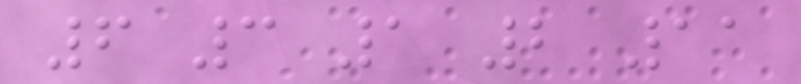6 3 1 2 11
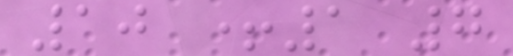10 +1 7
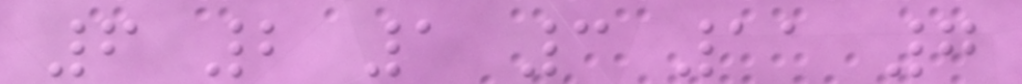6 2 1 3 11 7
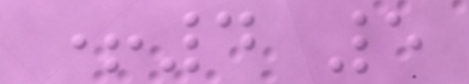+4 5
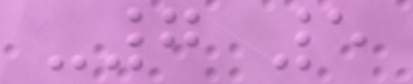-7 5
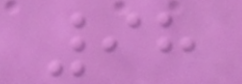98
